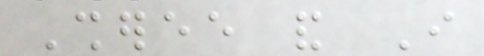Sheree and I
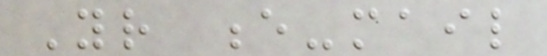Your e-mail
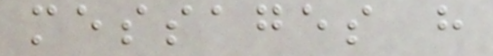messages have
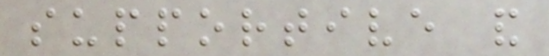supportive and
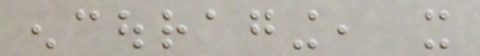encouraging, it
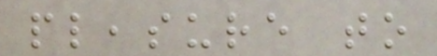pleasure to
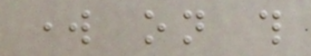work on this
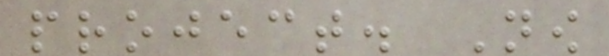project. Now
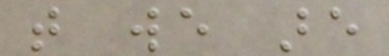that we are
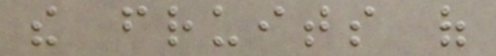the fruits of
